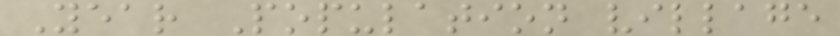Year Population village
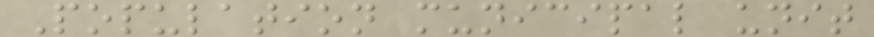Population municipal unit
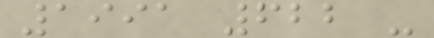1991 622 -
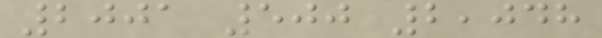2001 500 2,048
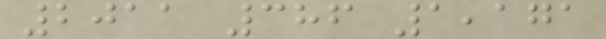2011 386 1,171
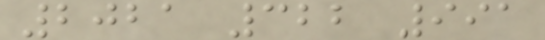2021 322 991
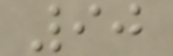90
